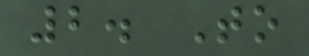2. To
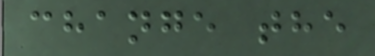change the
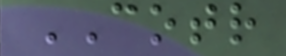COTR
